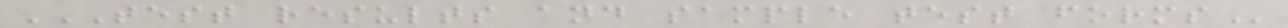TEST RESULTS AND SAMPLE TEST FORMS
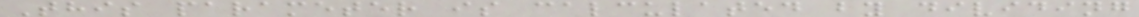This parameter is calculated by dividing
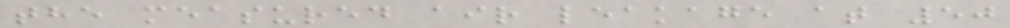the measured air leakage at 50
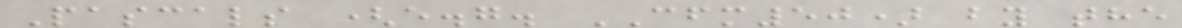Pascals (e.g. CFM50) by the
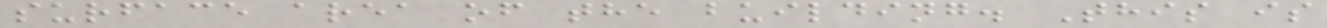surface area of the building. This is
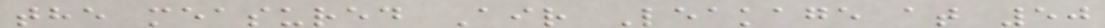the measured Air Leakage at 50
